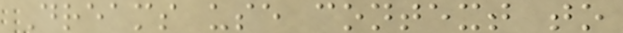Dreams use context to
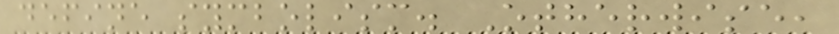define symbolism. Otherwise,
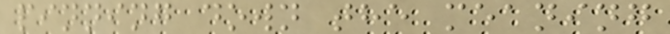pinning down the meaning
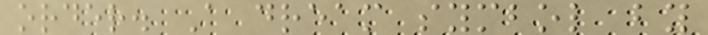order. A dream symbol by
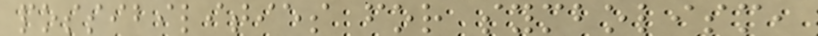possibilities for symbolism,
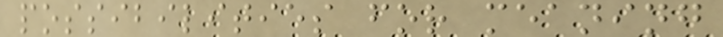possibilities for meaning
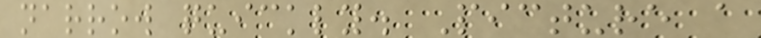narrow quickly. Picture a
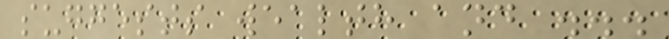suggests wealth and ...
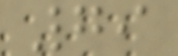79
